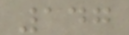147
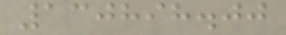130898.00
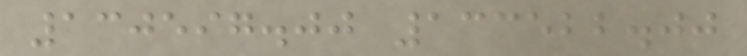130597.00 133522.00
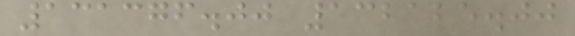131376.00 132125.00
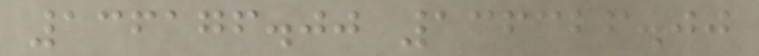136176.00 136326.00
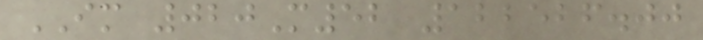IM 020M52 122526.00
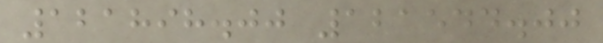121898.00 121544.00
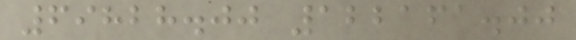69828.00 122161.00
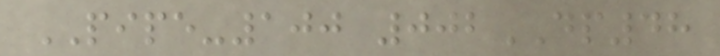PIPE-100 002DP48
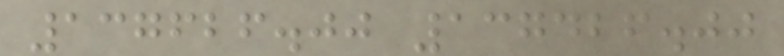137626.00 137426.00
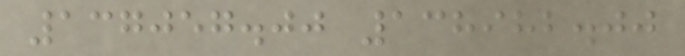137057.00 138982.00
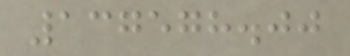137578.00
